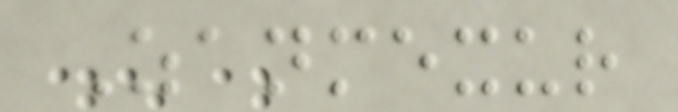Zanmexur
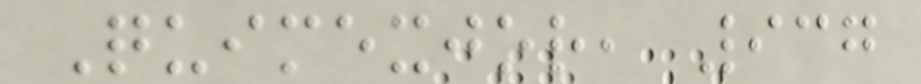Quimexjor, 937
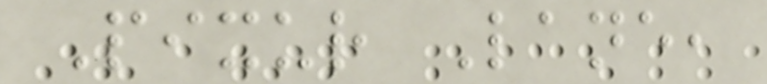Pixur Lane,
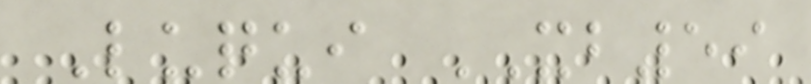Luqui XB59
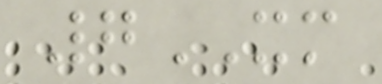7XM
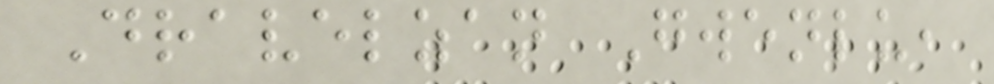Dravelzan Gwenlu,
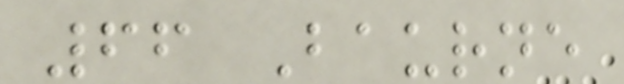66 Baurne
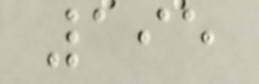195
